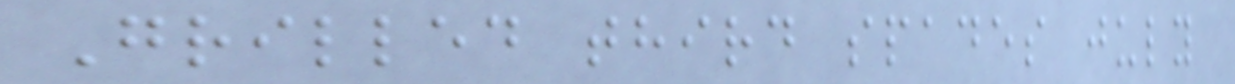Grilled third spades july
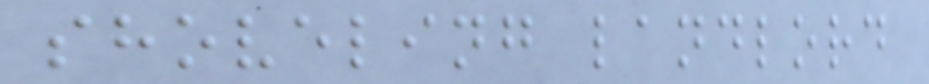shoveling landlord
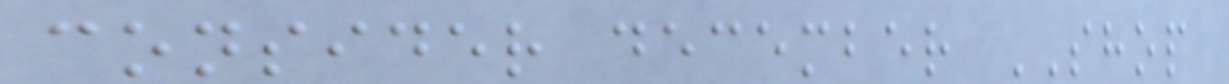consider december SHOP
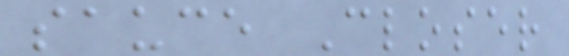sauce Closer
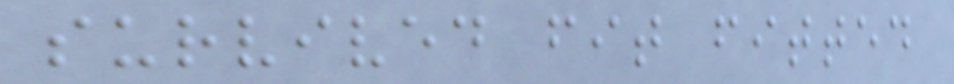survived fit fitted
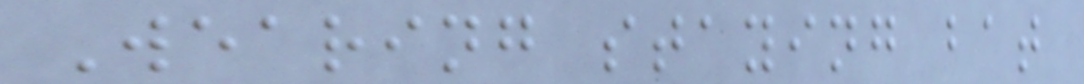Wearing staying bat
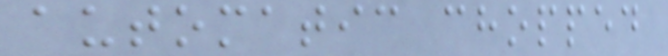automatic chopped
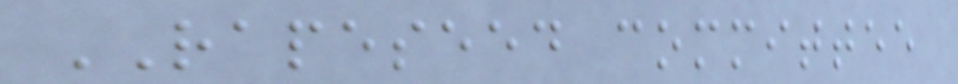RAPESEED committee
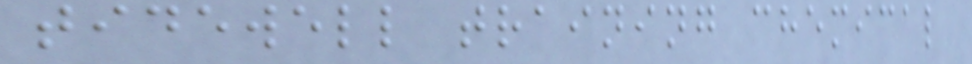tidewell training chemical
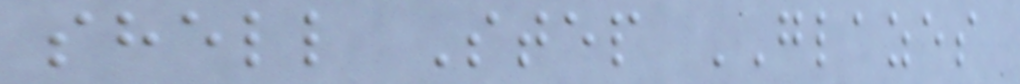shell Step GLAZES
